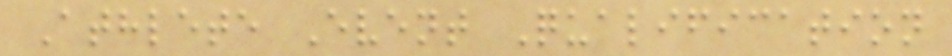Athlete Event Qualification
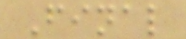Final
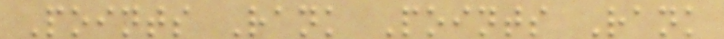Points Rank Points Rank
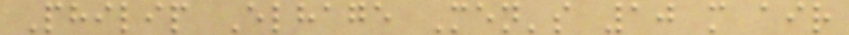Philip Elhage Men's 10 m air
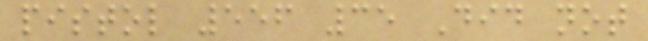pistol 556 35 Did not
